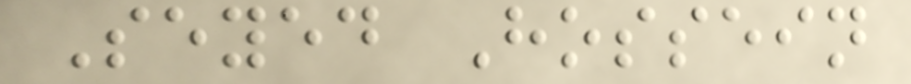Seyed Hossein
